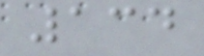134
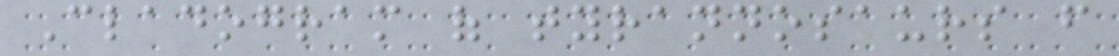Cladogram of tyrannosaurs from
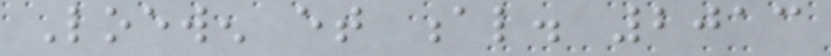Loewen et al. 2013
